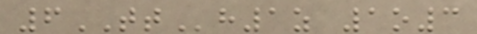6TTh1z 1o3
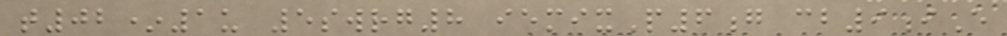t02*1u 5swrg8 iemixP6g cb9iE
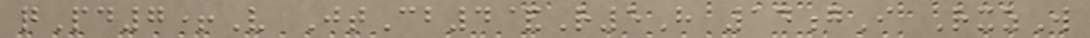qPd7+V JtCb4&R5H 14gI RxzW
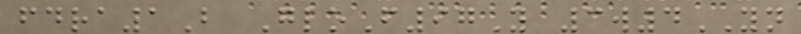fdra1B GloF97Y 3w4YN
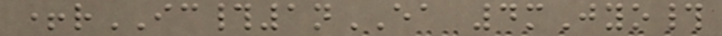+rIC#1nEA 4mJyo#
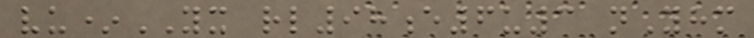vu*YX rl98e6u3 nYhm
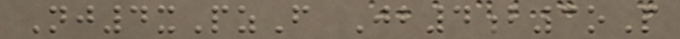Nj4xPzF Jb4b3oP
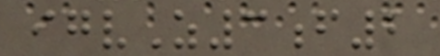igvZ3f2
